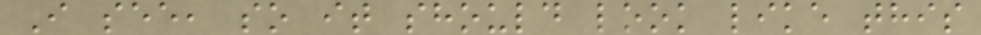I see, so it should look like this
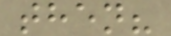then?
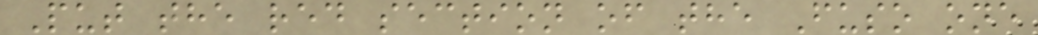Put the red section of the Fuso one
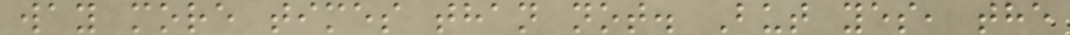way more times than not. But yes, the
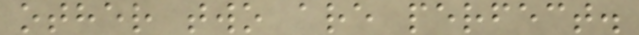other two are perfect.
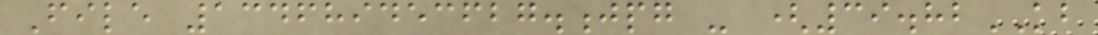File 134689453627.jpg - (39.82KB
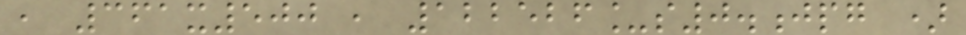, 361x500 , 122526_s0.jpg )
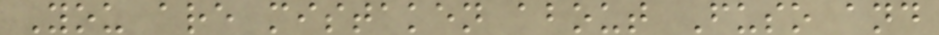You are mistaken about Fuso and
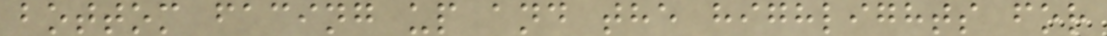bottom facing up and the highlights for
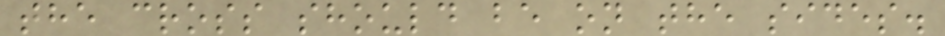the cross should be on the sides.
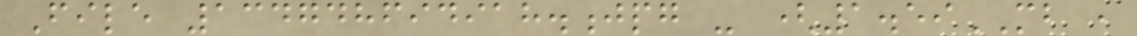File 134748694918.jpg - (1.59MB ,
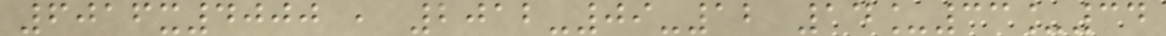6016x4000 , 2012-09-12 14_33_34
